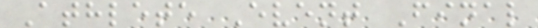Athlete Event Final
